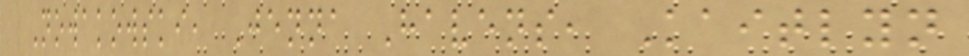Nowakowski, Jenna Havens, Kaitlyn
